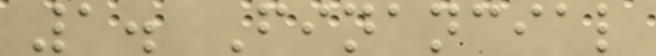1. Financial
